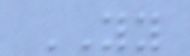YY
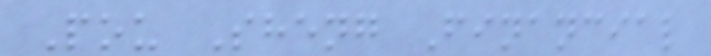Pou Sheng Financial
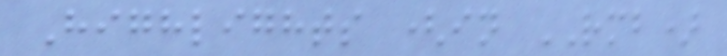Highlights (in RMB)
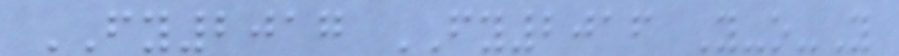FY2017 FY2016 Y-o-Y
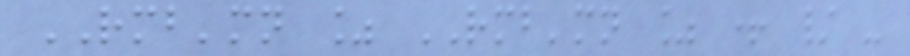RMB'mn % RMB'mn % + / -
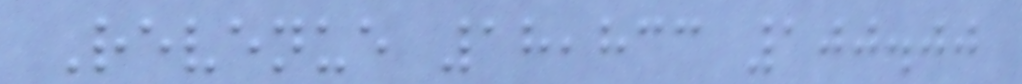Revenue 18,833 100.00
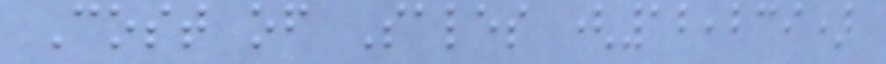Cost of Sales (12,239)
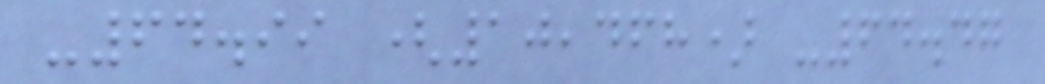-64.99 (10,468) -64.47
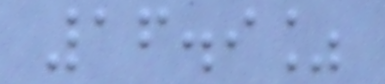16.9%
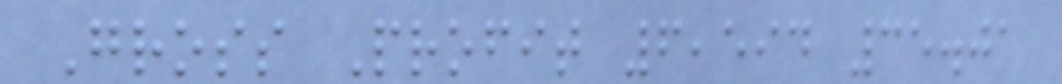Gross Profit 6,594 35.01
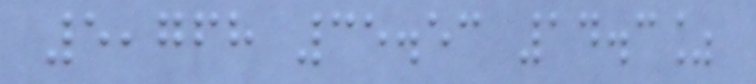5,768 35.53 14.3%
